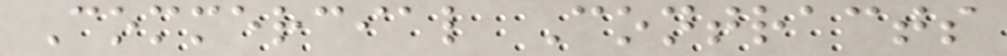Commercial Contracts
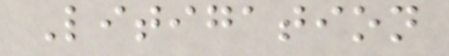Litigation
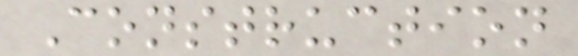Construction
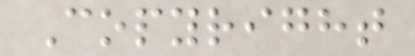Copyright
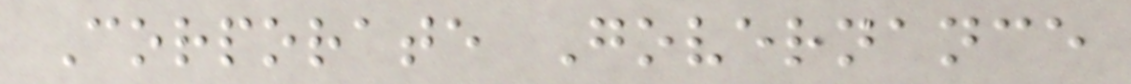Corporate Governance
